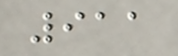911
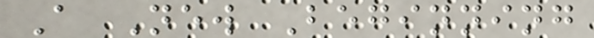A New Beginning
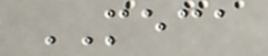MECA
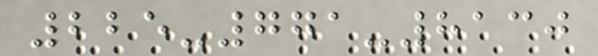225-771-8130
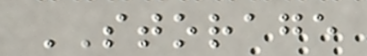STORAGE
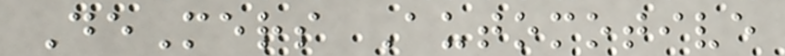DeMers Automotive
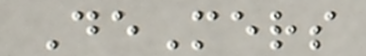DeMers
